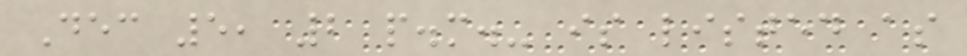Dec 5, 2 p.m.- is listed as
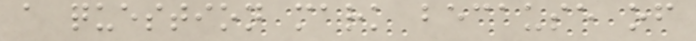a question mark because of
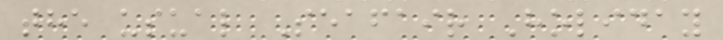the usual Seafair Holiday
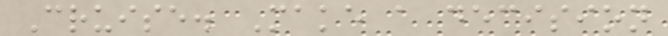Cruise. Make a decision
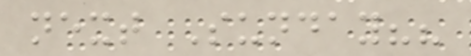next Sunday??
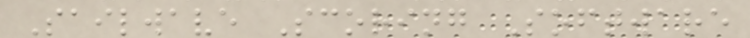Sailwave Scoring Software
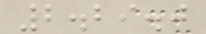2.29.0
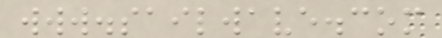www.sailwave.com
